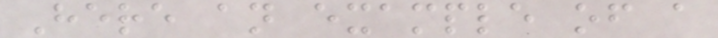Here an example of a
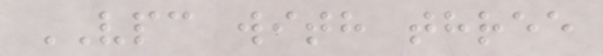VPC with three
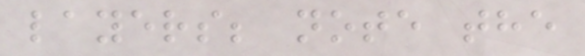layers; note the
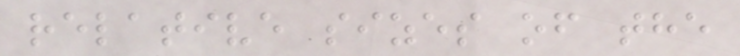relative sizes of the
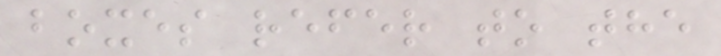boxes refer to the
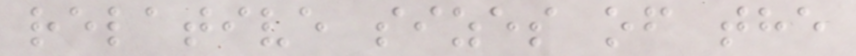relative sizes of the
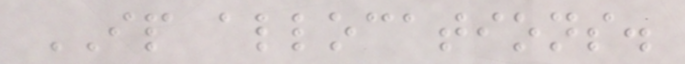IP allocations.
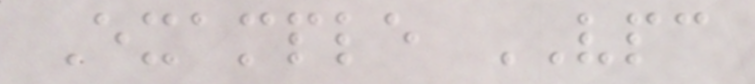Example VPC
